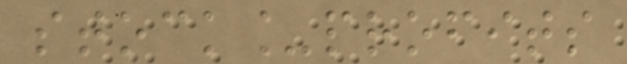stock_profits
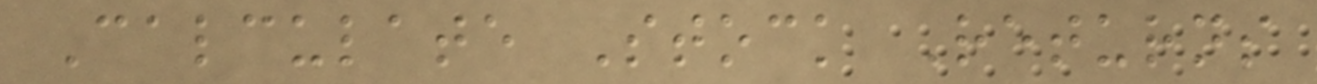Calculate Stock Returns
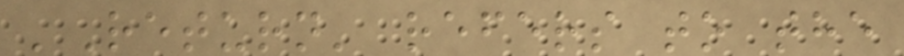'Return' refers to the
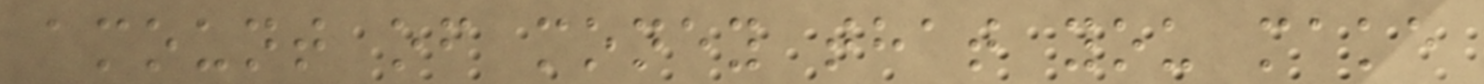amount of money that you make
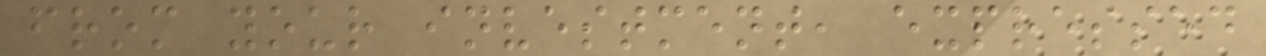from your investment, expressed
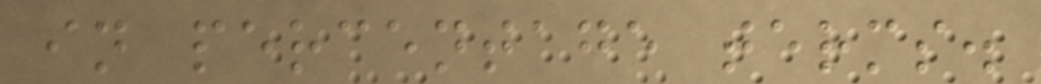in percentage terms.
